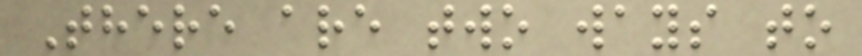There are two ways to
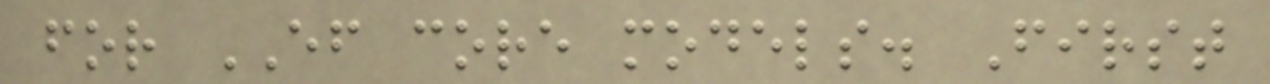for EF core models. First
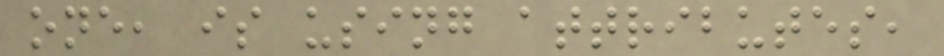one, is using attributes,
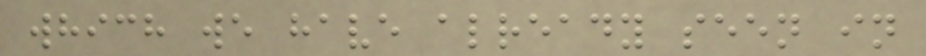which we have already seen in
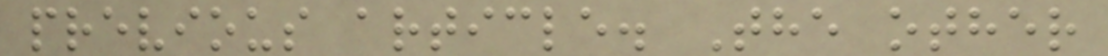previous article. The other
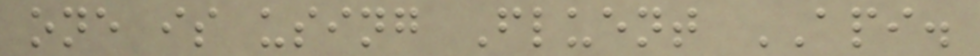one is using Fluent API.
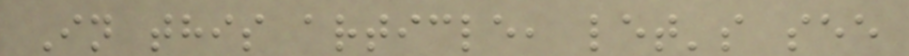In this article, let's see
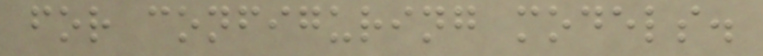for configuring models.
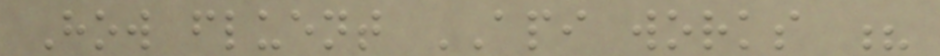How fluent API works ?
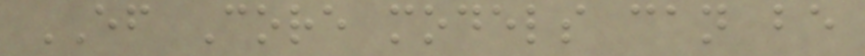EF Core models can be
